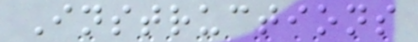Instructions
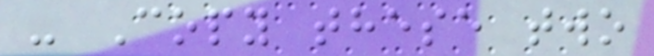- Copy these two
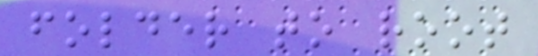folder to root
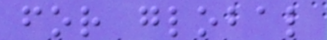for global
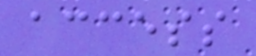access
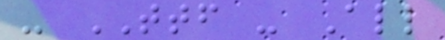- TTF - All
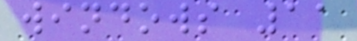windows 11
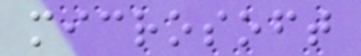microsoft
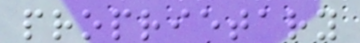proprietary
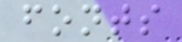fonts
